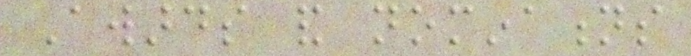Awards and nominations
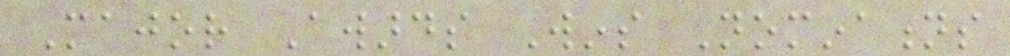Major Awards Wins Nominations
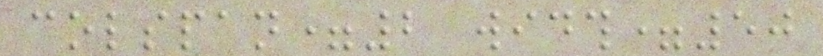colspan=2 width=50
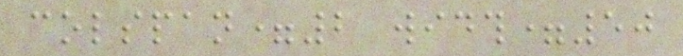colspan=2 width=50
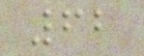62
